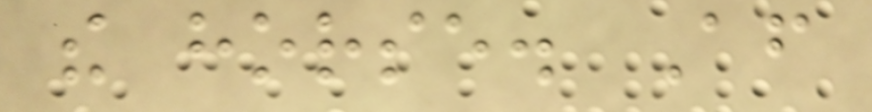the horse. After
